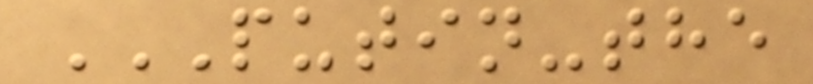PUTIN-THE
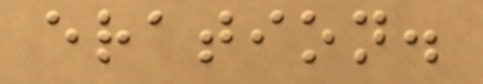eration.
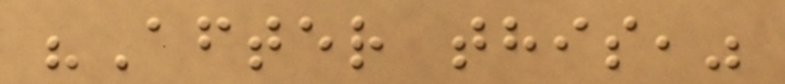"After this,"
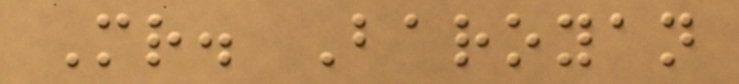Mr. Baroyan
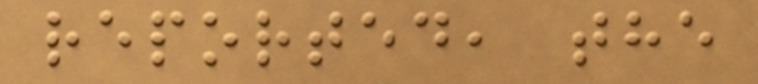reported, the
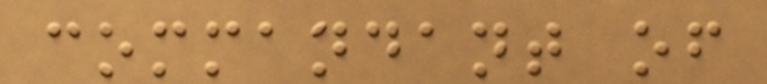commandant of
